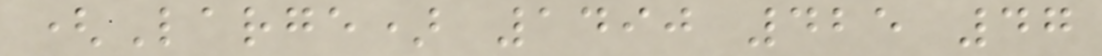(Large) 1490 425 47
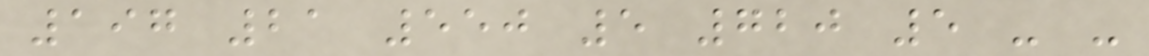197 21 550 5 720 5 - -
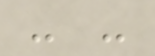- -
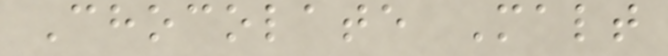Chocolate Malt
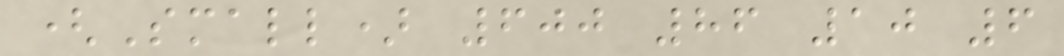(Small) 600 86 10 6
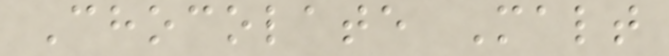Chocolate Malt
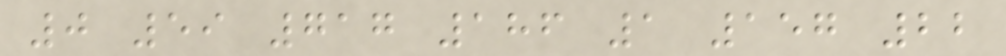0 59 717 186 1 157 22
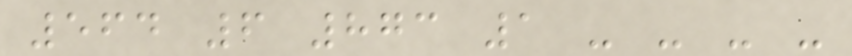564 6 873 1 - - - -
